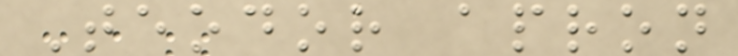Teodor apron
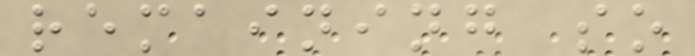remaining so
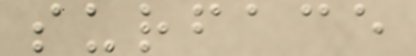surface
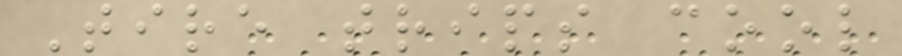Tire trips cool
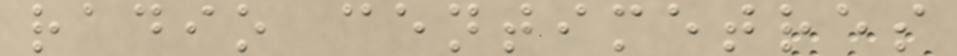radio centimetres
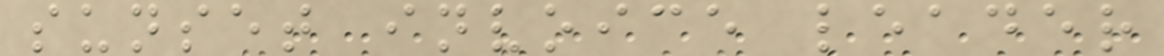sunset invoice leader
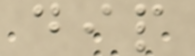dip
